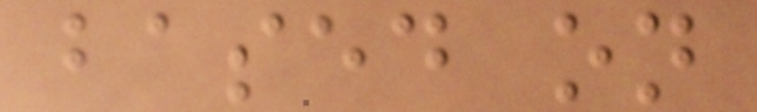based on
